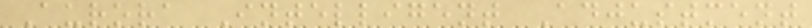Aurora Intelligent Adjustment
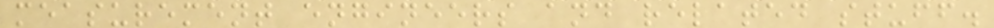measurement engineers and related stuff.
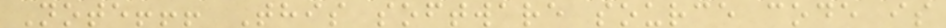Note!!! This software source code is
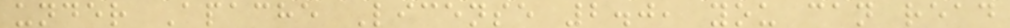under Apache License 2.0, you can read
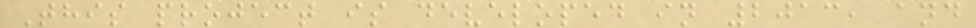This project is developed in 2013, and
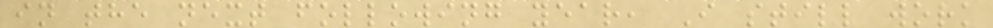in the next following year, I still work
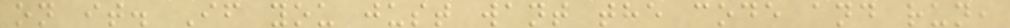on it. If you just want the code and run,
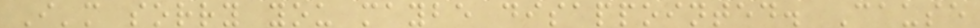I'm sorry you maybe disappointed. Cause
